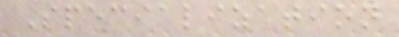Specialization
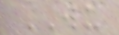WU
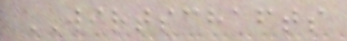WIRTSCHAFTS
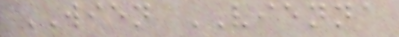WIEN VIENNA
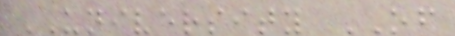UNIVERSITY OF
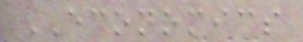ECONOMICS
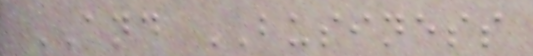AND BUSINESS
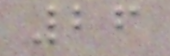26
